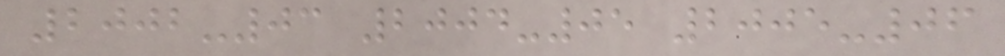2002-03 2004-05 2005-06
